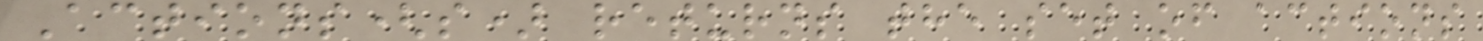Actions(s) returns the set of actions
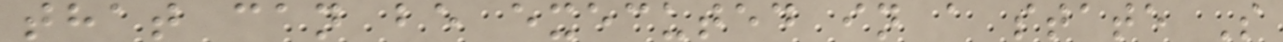that can be executed in a state S
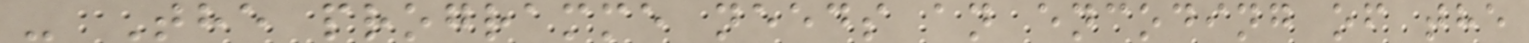- The programme needs an encoding of the
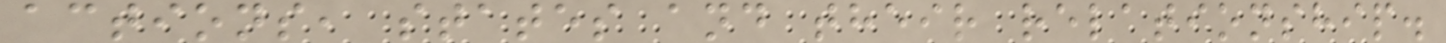actions, states and their relationship.
